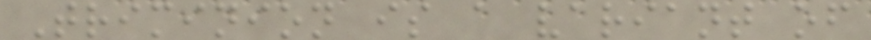Triminion is a variant of
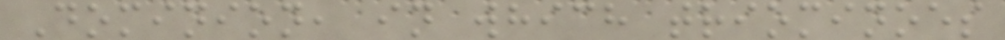Dominion, in which triominoes
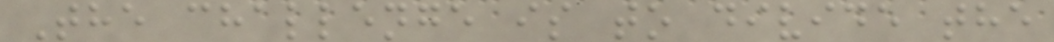The challenge is to divide the
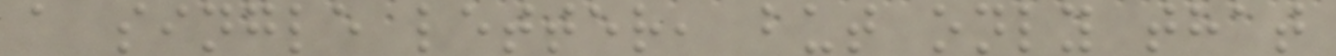a single letter, but only that
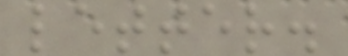letter.
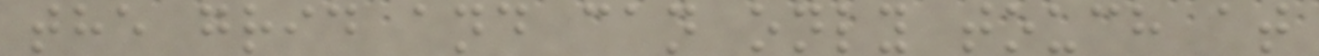the grid and can only touch at
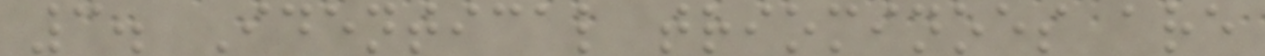3. Identical triominoes are
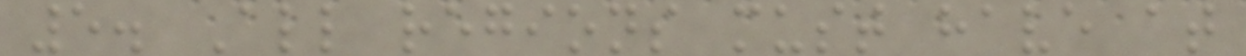5. All regions must have at
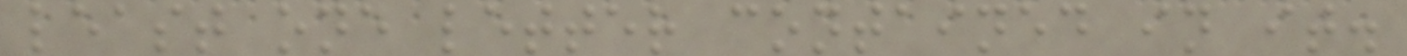least one letter contained in it.
